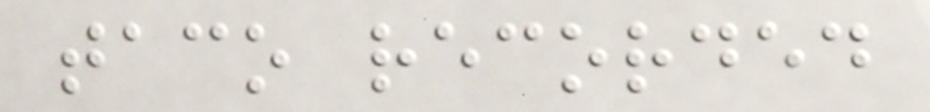taco recorded
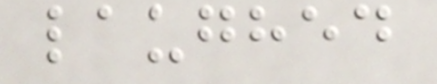laughed
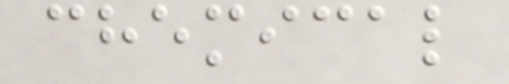chemical
